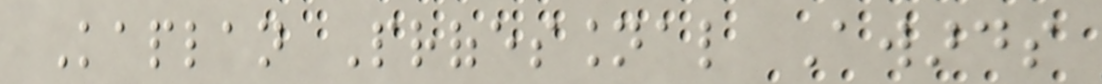Kaplan Professional Awards
